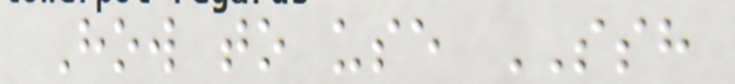How to use SSH
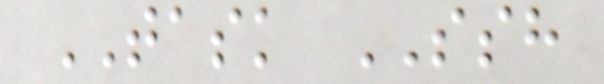TASK SSH
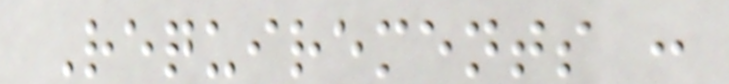Requirements :
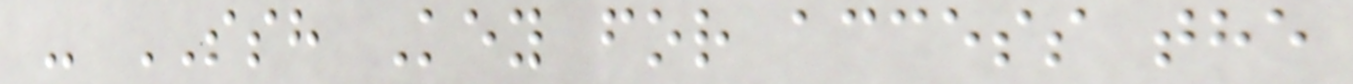- SSH Key for access the
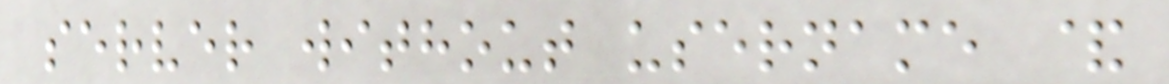server without username &
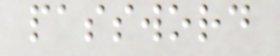password
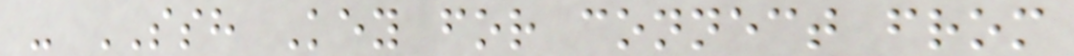- SSH Key for connect from
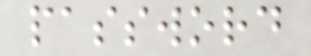password
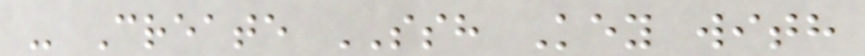- Create SSH Key with
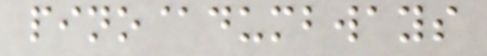pino@dumbways
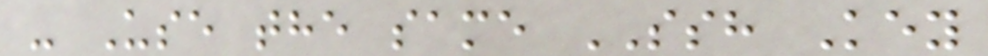- Use the same SSH Key
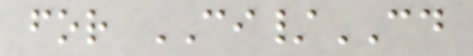for CI/CD
